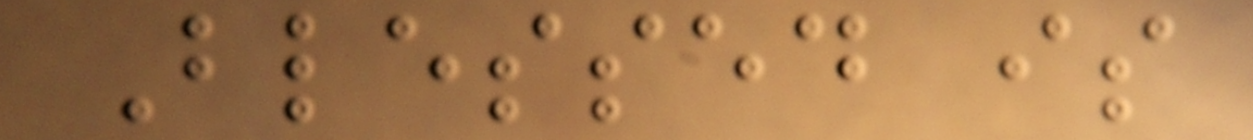Blessed is
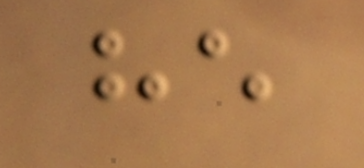he
